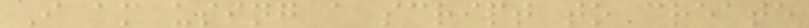I am using a script to create
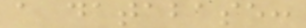a database:
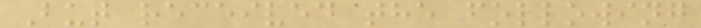But received the following
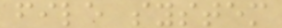file system
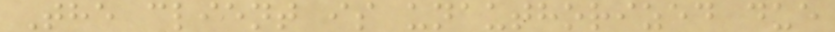The client is unauthorized due
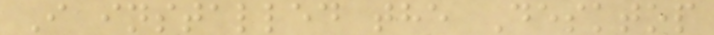I installed the Desktop
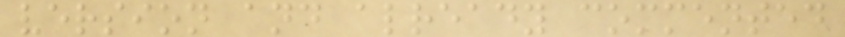version and already commented
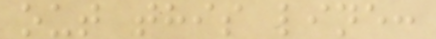out this line:
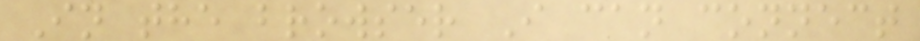In the browser I can connect
